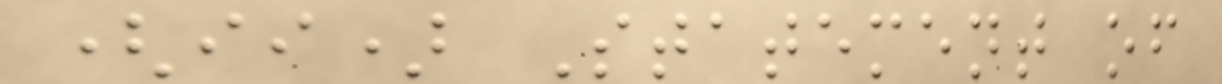(ii) Statement of
